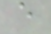e
